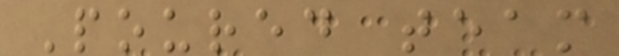Poured team
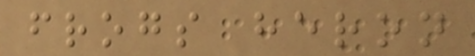frogs heron
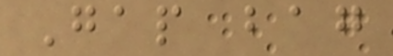Gap bag
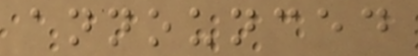announced
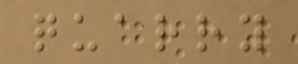quarry
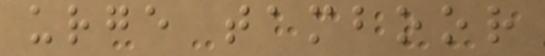urge tamboor
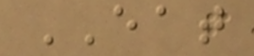EAT
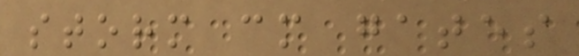storm cm gates
